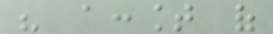his account of
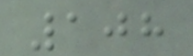108
